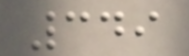349
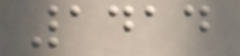1414
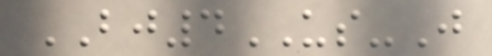BJ4US-J
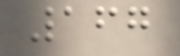167
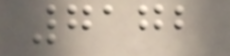7172
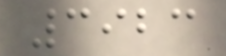3923
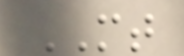MT
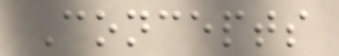Concepts
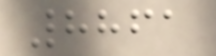8861
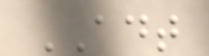ADT
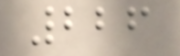226
